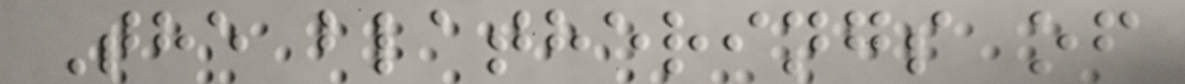The blatherings of
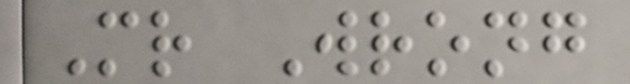Mr Wrong
